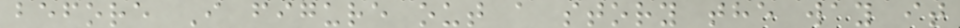before I figure out a story the way it
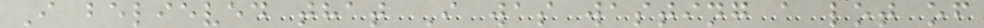I believed that I was wasting a lot of
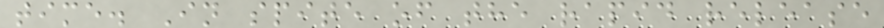time. In spite of the rapid release
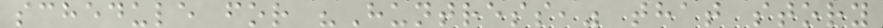schedule for "Huntress," that story
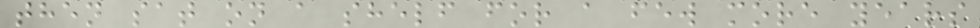then sat on a shelf for a few more years
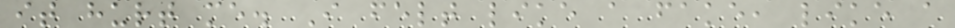it hurt me. I felt like a fake, like a
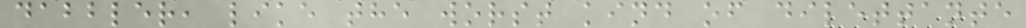dabbler, like the worst kind of dilettante
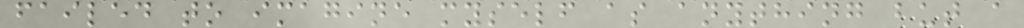failed to imagine myself as anything but a
